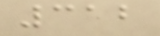312
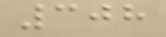308
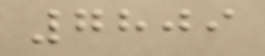7809
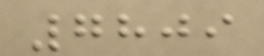7809
